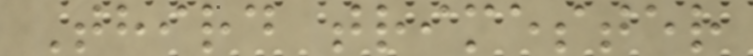Third trimester
